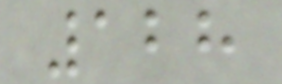128
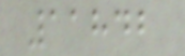11842
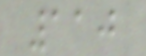110
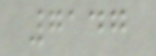7147
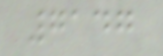7147
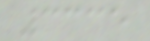3335
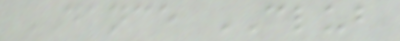DANCE CLUB
